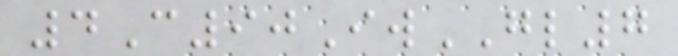4C90IwGL7
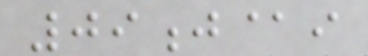09j@i
